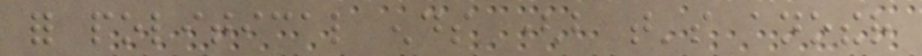for political ends (but that's another
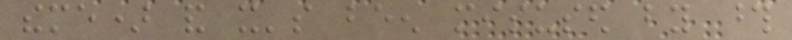theme) and it's been misused by those
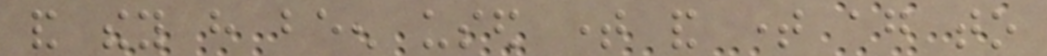and they have been used time and time again to
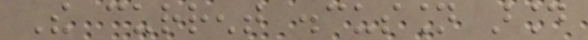The current discussion around
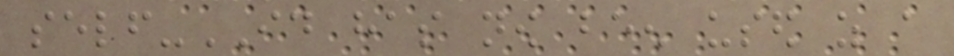self-ID has now been used as a
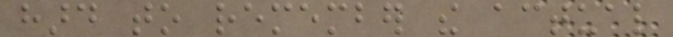hard to remember the actual
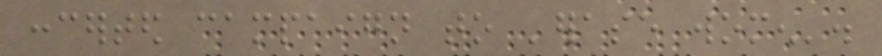concerted campaign to 'erase women'.
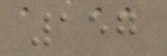157
